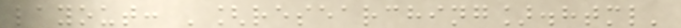layout: '[researching].html'
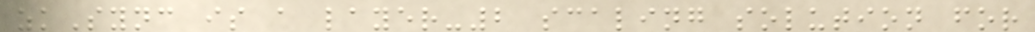zkSync is a layer-2 scaling solution for
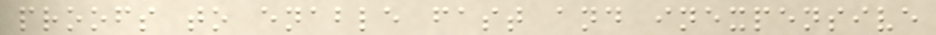proofs to enable fast and inexpensive
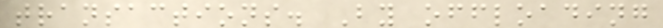transactions. By offloading
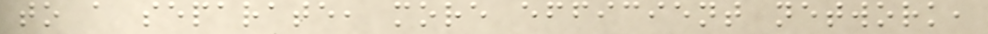to a separate, more efficient network,
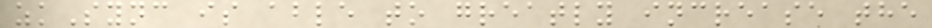zkSync is able to greatly increase the
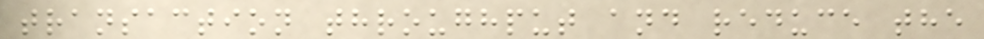transaction throughput and reduce the
